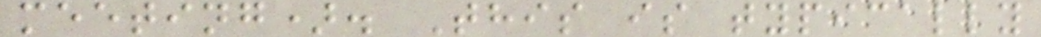meeting). This is typically
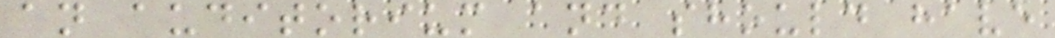an auditorium and should have
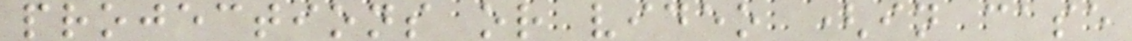projections or video (in case
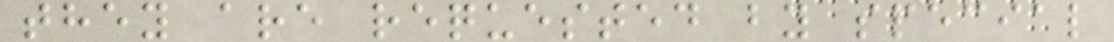they are requested by special
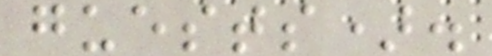guests).
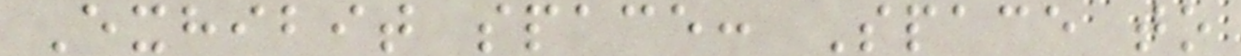Exhibit space: Space to
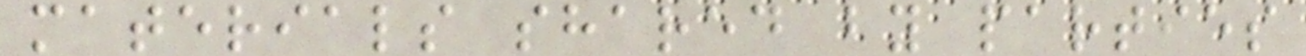materials shared by parties
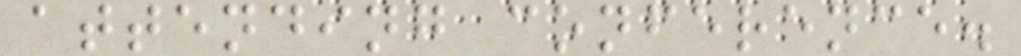attending conference.
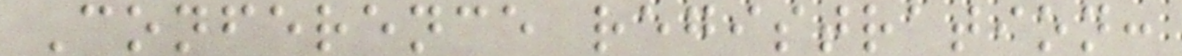Conference registration:
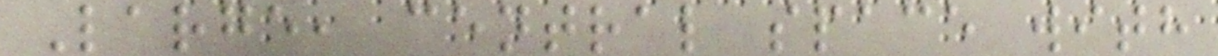Large, central space with
